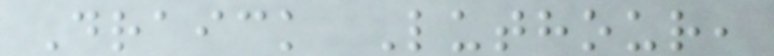Draick Luthour,
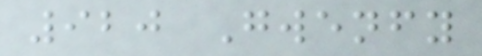920 Gwenfy
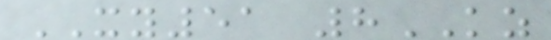XY51 8KZ
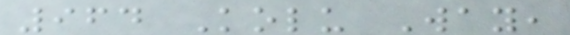964 Kolu Way,
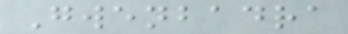Gwenbadra
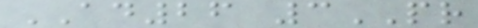AD26 3PR
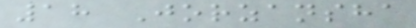18 Jorzansha
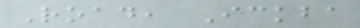Road, Ickba
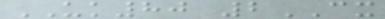UK80 2CX
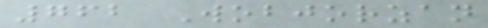762 Wobjorzan
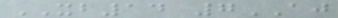XB14 7AJ
